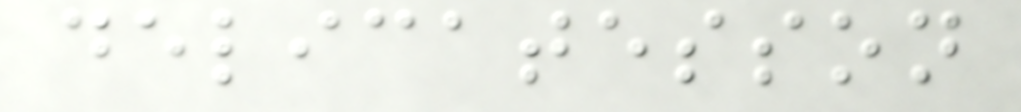delicatesson
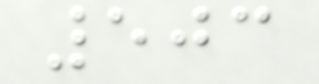503
